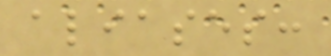aliases:
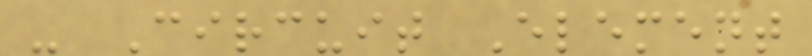- Circuit Element
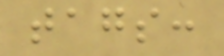tags:
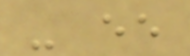- ee
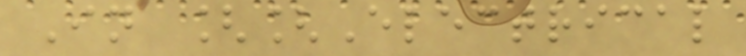In [[Electrical
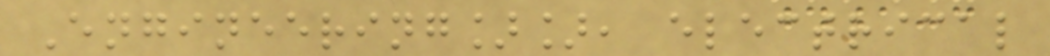Engineering]], electrical
